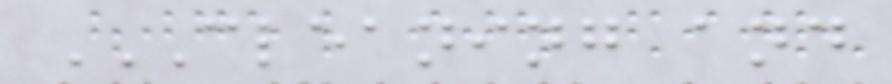CLEANING AND
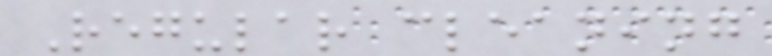Regular cleaning
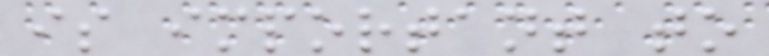is important to
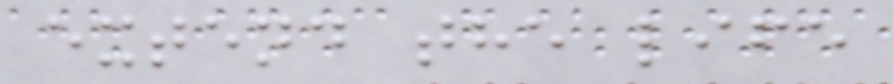extend the life
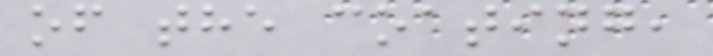of the coating,
